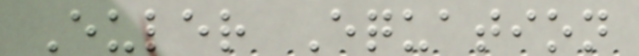Euler Equation
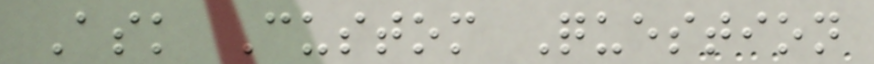Ask Custom Question
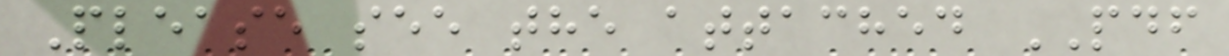Please see the attached PDF
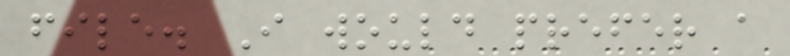file. I would prefer a
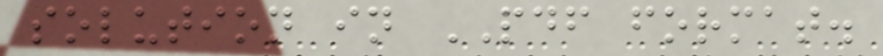solution in PDF format.
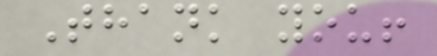Thank you!
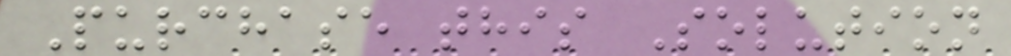Purchase this Solution
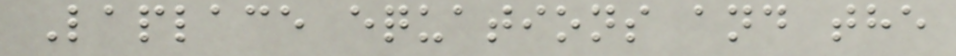Laplace equations and the
